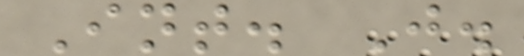Int. J.
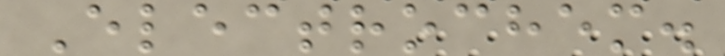Electrochem.
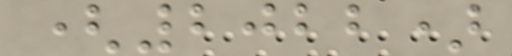(2022)
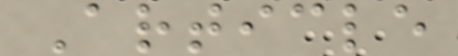Article
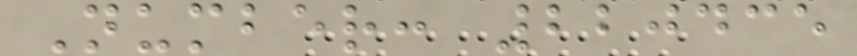Number: 220435
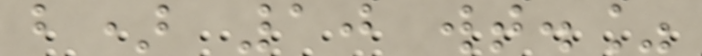b) 10 wt.%
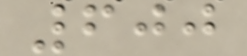600
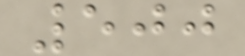500
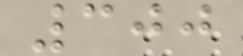300
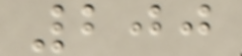200
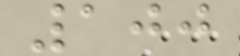100
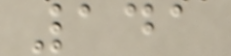141
